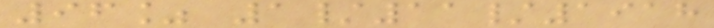96% 1/11/1918
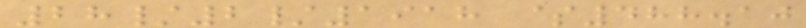28/2/1918 $488.10
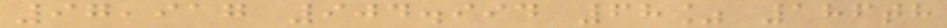97,917 904.994 68% 186th
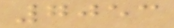7053
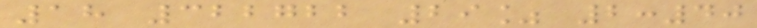18 322722 29% 2:40
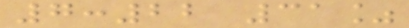7:22 31%
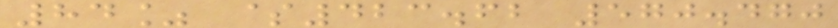84% $423.62 570.470
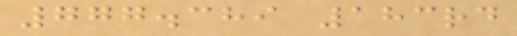777.389 183rd
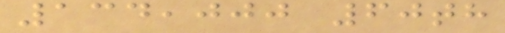134,000 60th
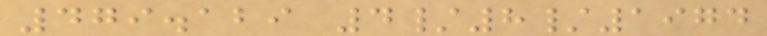479.129 4/8/1974
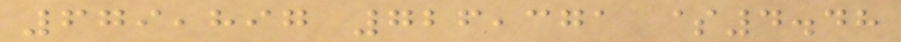679,897 726,371 $4.48
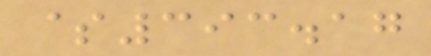$393.17
